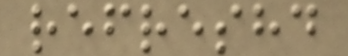refreshd
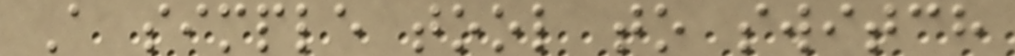A simple tool to switch
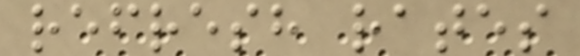refresh rates
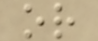or
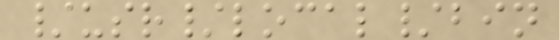/usr/local/bin
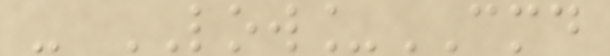- LOW_CMD
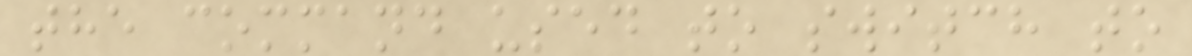the command used to switch to
